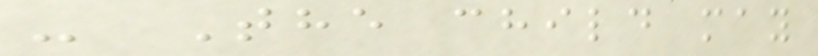- The child may
